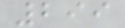299
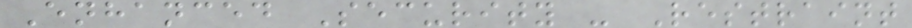Enhanced Security - Restraint
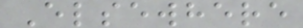Elsewhere
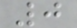0
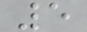5
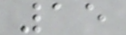15
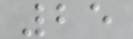25
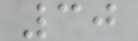30
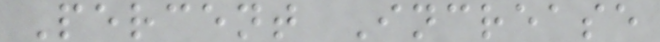Percent Increase
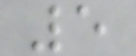5
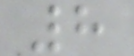8
